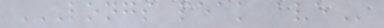LONGS PEAK AVE
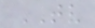TV
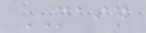MAIN
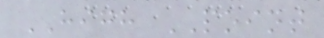HIGH POINT
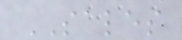SALES
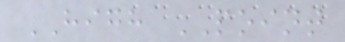HIGH POINT
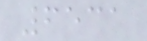6531
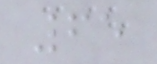65
